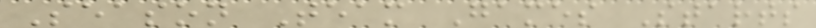Season Team Games Starts
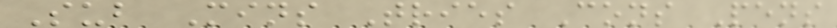Sub Mins Tries Cons Pens
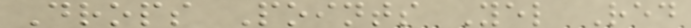Drops Points Yel Red
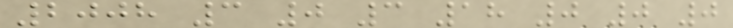2008 3 0 3 18 0 0 0
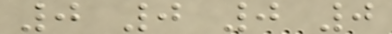0 0 0 0
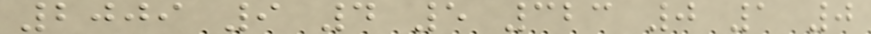2009 9 4 5 323 0 1 0
